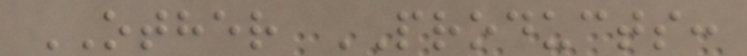OTHER PRODUCTS:
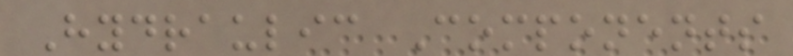Hydraulic Components
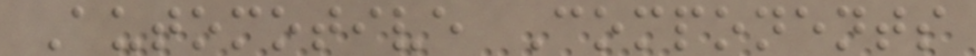Automotive Components
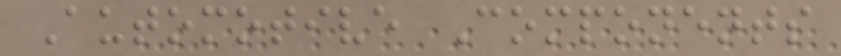Automotive Components
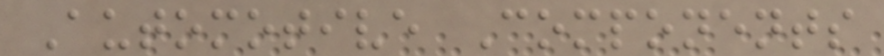Automotive Components
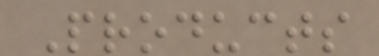Products
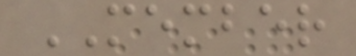MEMBER
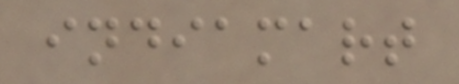indiamart
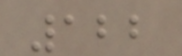122
